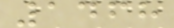1468
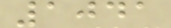1041
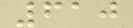610
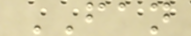FAN
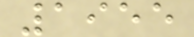1955
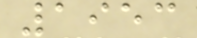1953
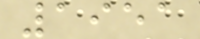1951
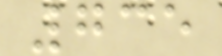735
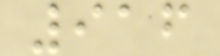916
